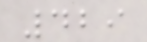429
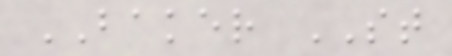BAKER ST
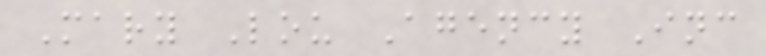Mary Lou Agency Inc
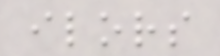ilors
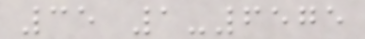35 1-6575
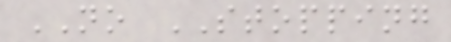NO STOPPING
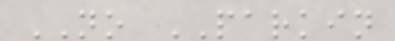NO PARKIN
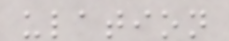ulation
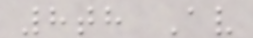8th Av
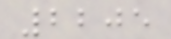2205
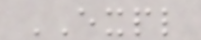EXPL
